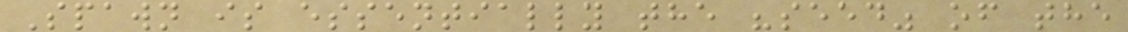Spawn is essentially the "seed" of the
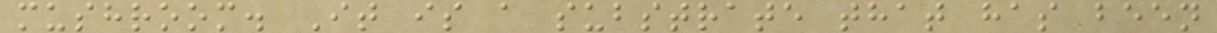mushroom. It is a substrate that has been
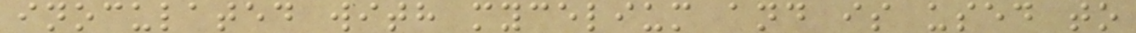inoculated with mycelium and is used to
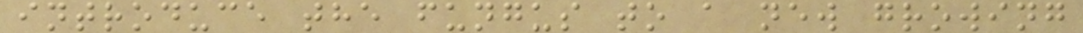introduce the fungus to a new growing
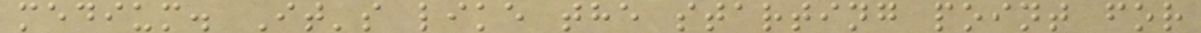medium. It's like the starting point for
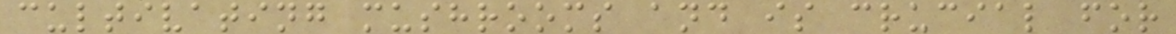cultivating mushrooms and is crucial for
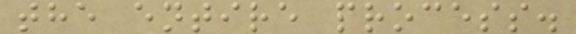the entire process.
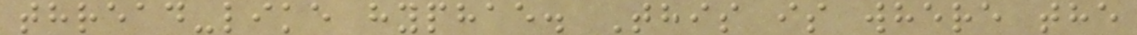thread-like hyphae. This is where the
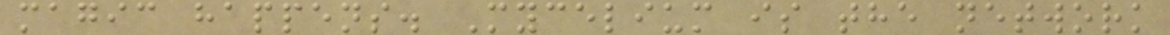magic happens. Mycelium is the network
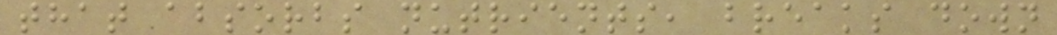that absorbs nutrients, breaks down
